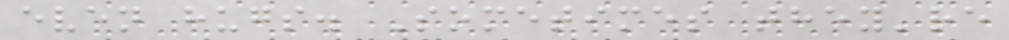even hugs. Sometimes they're
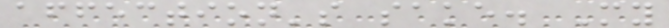affection's sake. My
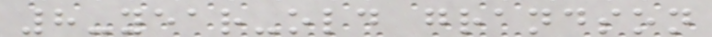8-year-old grandson
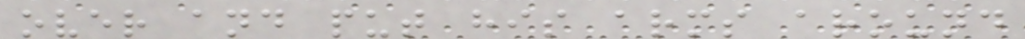over and put his arms around
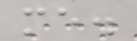me.
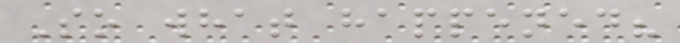So what happened?
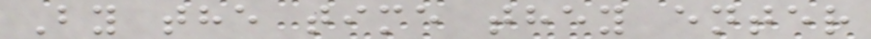By the time they enter
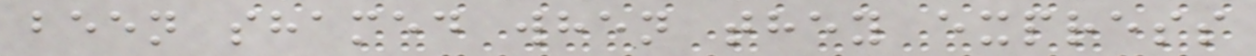been shamed when they express
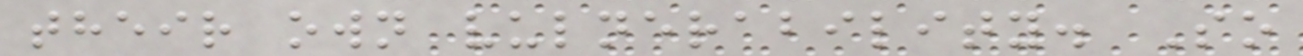their own vulnerability. So
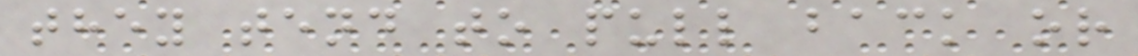they tend to pull back or
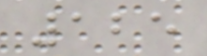125
